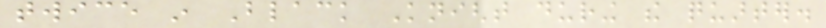twice in Black Knight during the quarter.
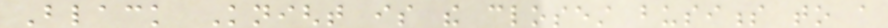Black Knight is the closest business to a
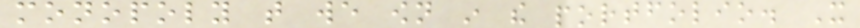monopoly that we own in the portfolio. It
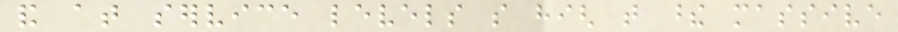and at service levels so high that these massive
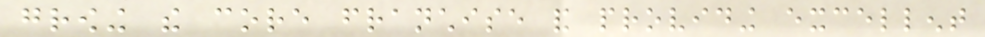growing the core franchise and providing excellent
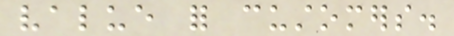value for customers.
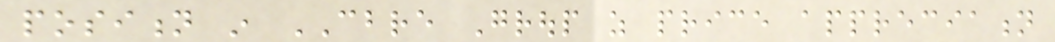position in CBRE Group as price appreciation
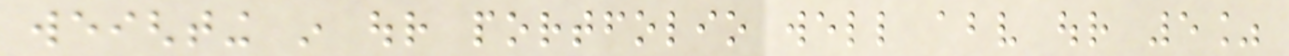weighting in our portfolio well above our 5%
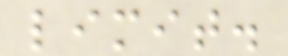limit.
